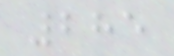285
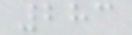283
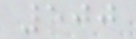500
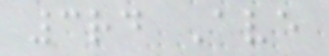3rd Ave
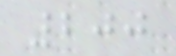200
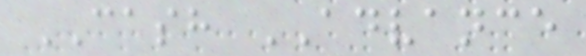CASH ADVANCE
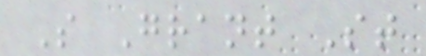S Grant St
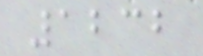1232
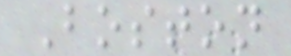Boston
